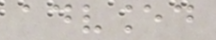advanced
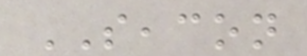SEACON
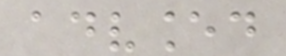advanced
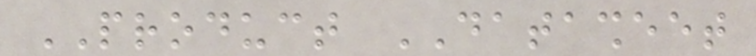PRODUCT DATASHEET
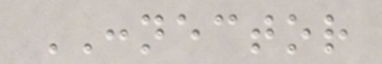CONNECTOR
